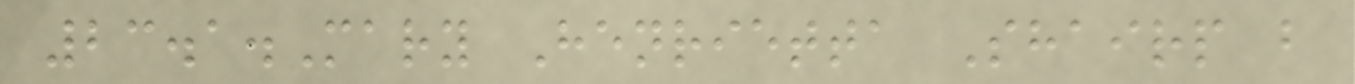23.1.Mary Henrietta Shairp b
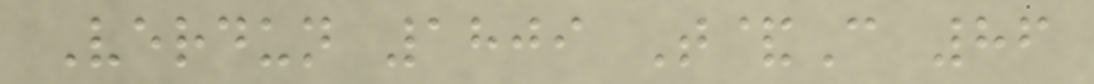Verdun 1809 T&C 86
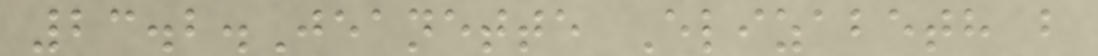23.2.Jeanette Elizabeth b
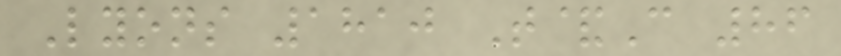Lyons 1810 T&C 86
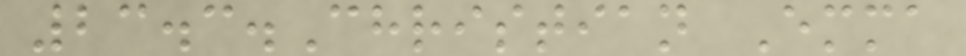23.3.Christian Emma
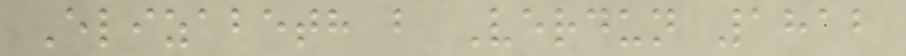Elizabeth b Verdun 1812
